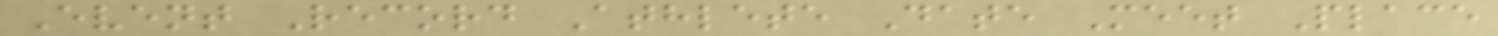Event Record Athlete Date Meet Place
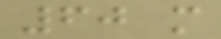60 m
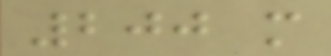200 m
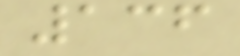136
